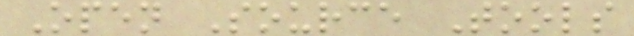Open Source Tools
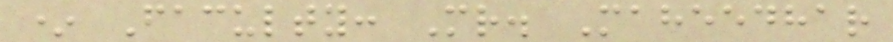* Faculty: Mr. Maheedhar
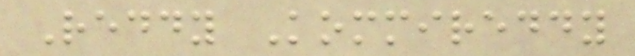Reddy Kommireddy
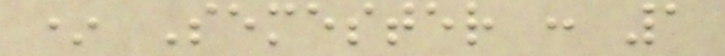* Semester : 1
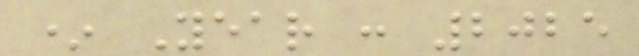* Year : 2025
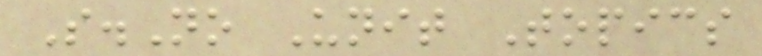S.No Unit Topics
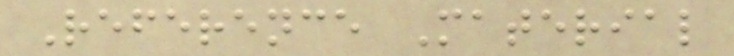Reference Material
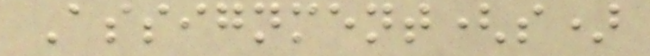Assignment(s)
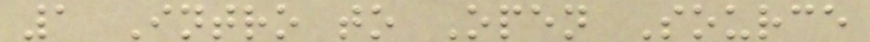1 Intro to Open Source
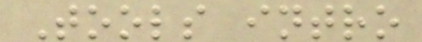Tools intro
